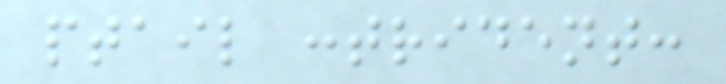ptail :trident:
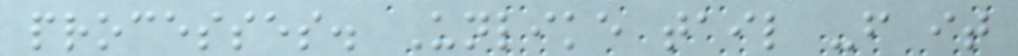processes. Unlike tail -f it
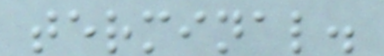terminal.
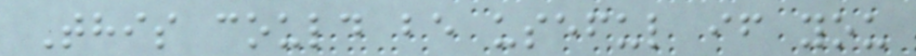This could be useful if you
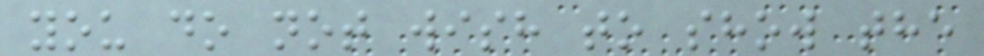you do not wish to show the
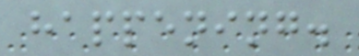happening.
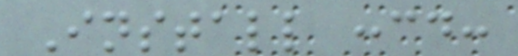Install :cd:
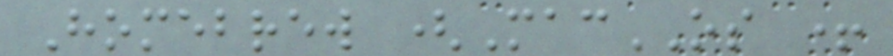Homebrew (MacOS +
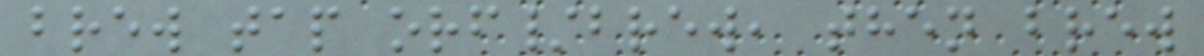brew tap orf/brew, then brew
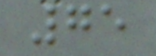75
